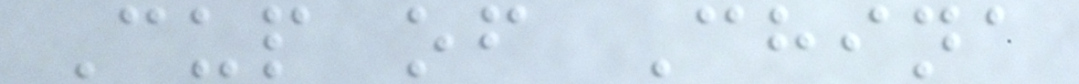Cup of China
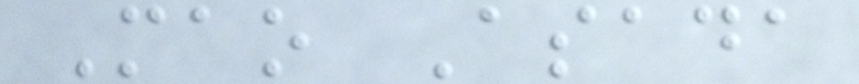Mao Asada
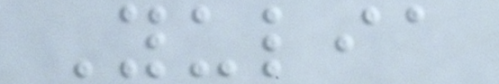Yulia
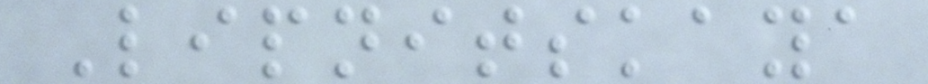Lipnitskaya
